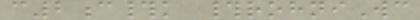c2c#k #rohniWc
